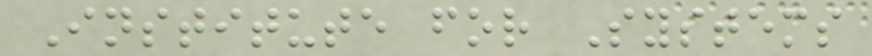Institute for Systems
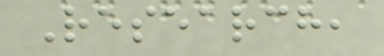Research,
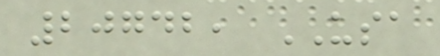20742, USA
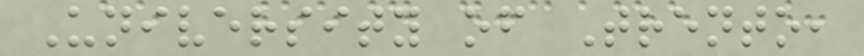University of Trento,
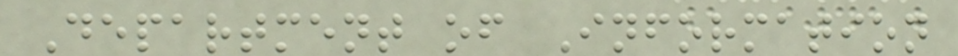Department of Information
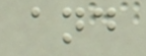and
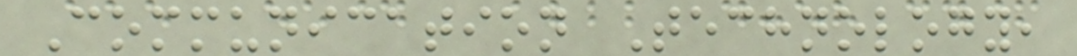Communication Technology,
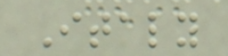Italy
